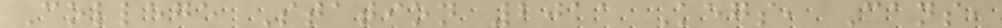College Station 2011 Kegs, Cans,
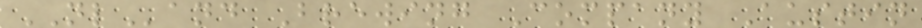NLand Brewing Company Austin
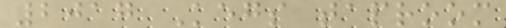2017 Kegs taproom
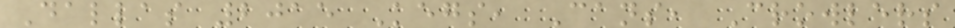Dallas 2015 Kegs, Cans, Crowlers
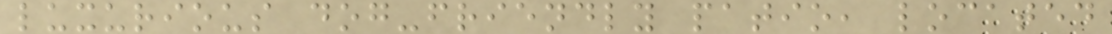luxurious dog-friendly patio, located
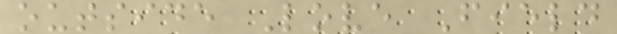outside Love Field
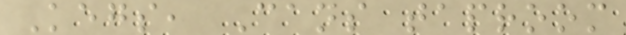Kegs, Cans taproom
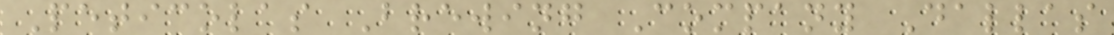Peticolas Brewing Company Dallas
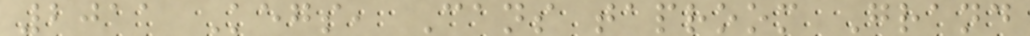2011 Kegs, Cans taproom Grand
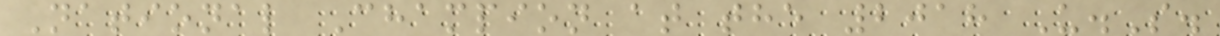National Champion at the 2018 U.S.
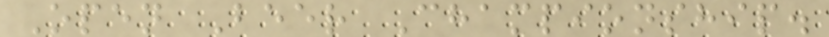Open Beer Championship.
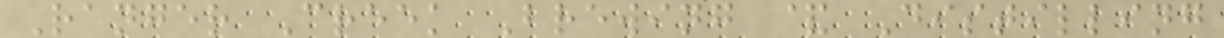Ranger Creek Brewing & Distilling
